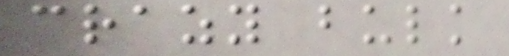crazy bulk
